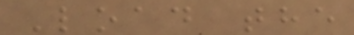Load the
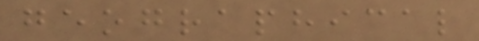geographical
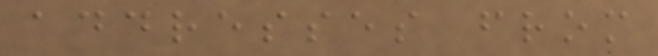addresses from
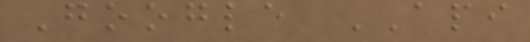Google API
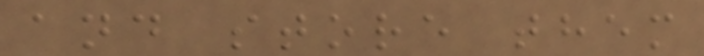and store them
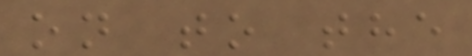on to the
